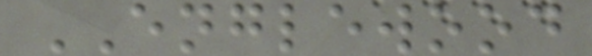ENGLEWOOD
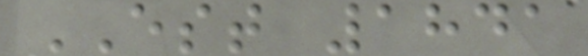EST 1841
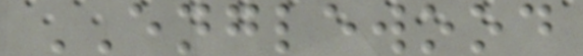ENGLEWOOD
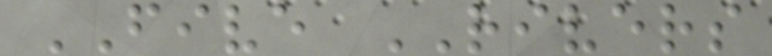FIVE RIVERS
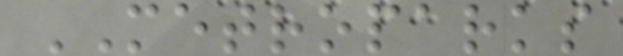METROPARKS
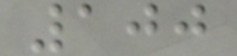100
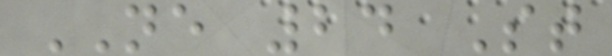NE 24 St
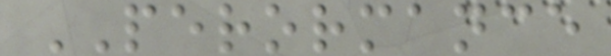PERORMANCE
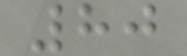80
